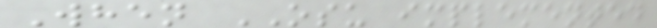When OSU implemented
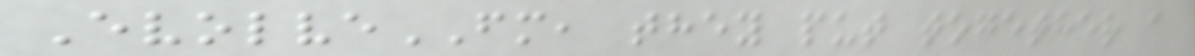EvolveFM, they put together a
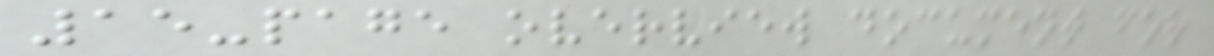15-page overview document for
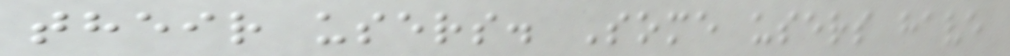their users. Some users have
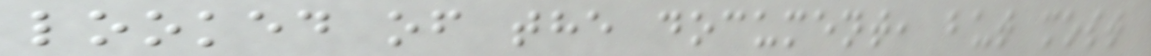looked of the document, but most
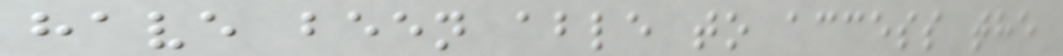have been able to access the
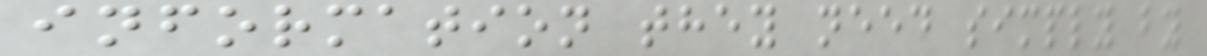information they need simply by
